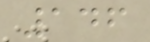146
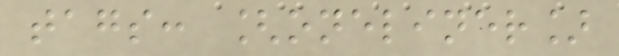tags: [oneliner]
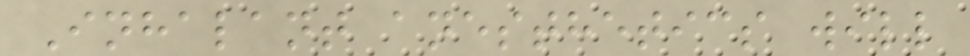Inhalant anesthetics will
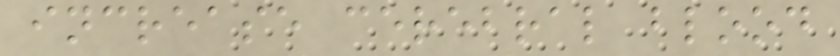increase cerebral blood
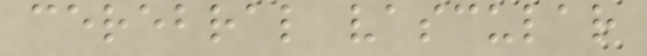cerebral vascular
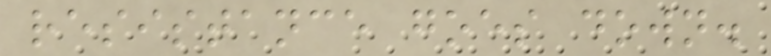resistance goes down.
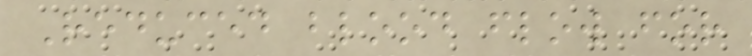Reduced blood flow for
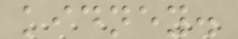kidney.
